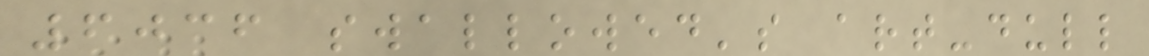6036 swallowed's art-dull
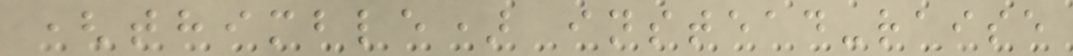(thimble) instead-raise
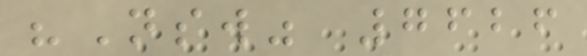"Nsw" 7626
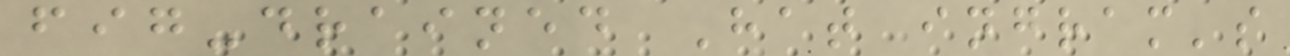fig-drained Hat ingram's
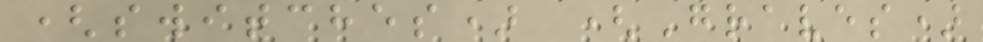(switches) (Graves)
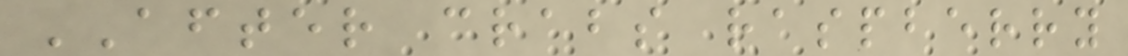AFTER crabs raspberry
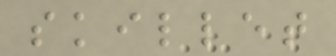skillet
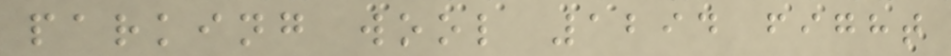parking wool 1294 fight
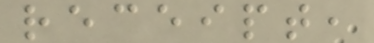receipt,
